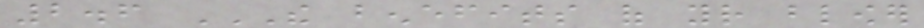2.6 THE BENEFITS OF YOUR BLOWER
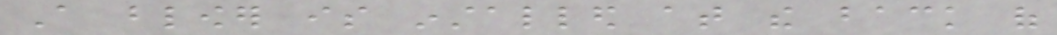A blower is installed at the back of
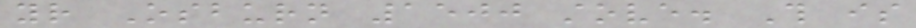your Osburn 1500 stove. This is
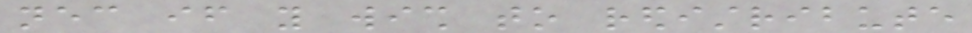necessary if you wish to redistribute
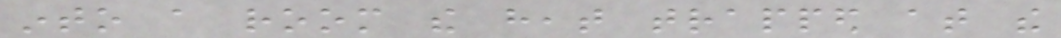into a room the heat trapped at the
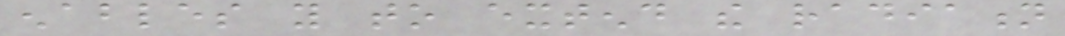enables you to extend the radiation
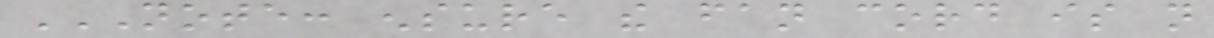NOTE: ENSURE THE FAN CORD IS NOT
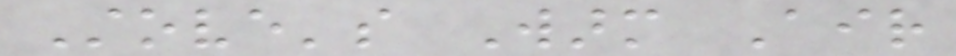Stove's Warm Air
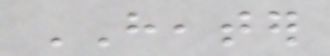HEATER
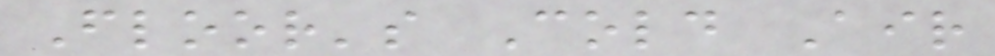Floor's Cold Air
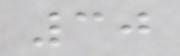30
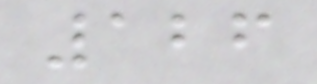126
